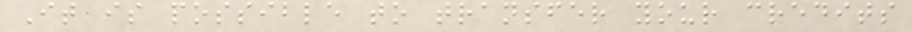It is possible to transfer your credits
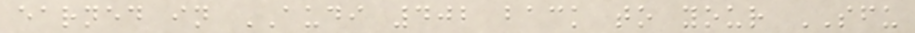earned in AUDI 402 back to your SFU
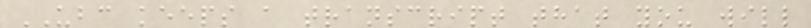UBC keeps a transcript that you will
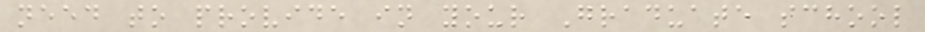need to provide in your Graduate school
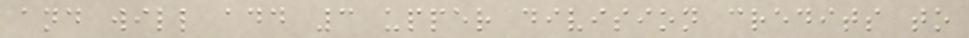and will add 3 upper division credits to
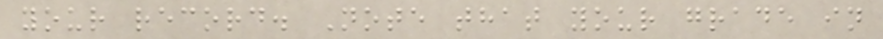your record. Note that your grade in
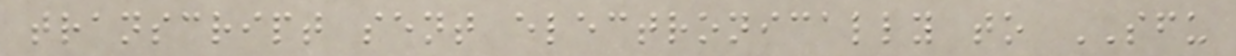transcript sent electronically to SFU
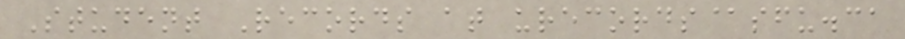Student Records at urecords@sfu.ca
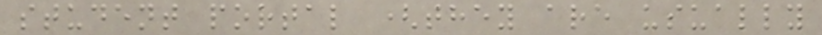student portal (they are usually
